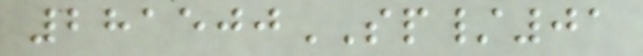281500SP/01
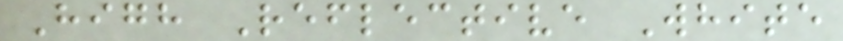High Reflective White
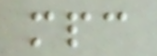mpc
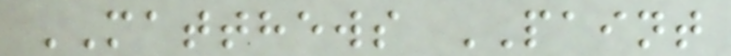MATTHEWS PAINT
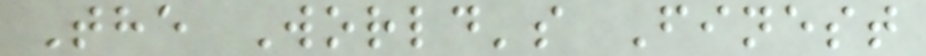The World's Finest
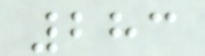283
